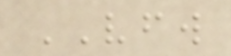VFW
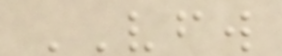VFW
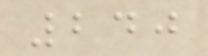240
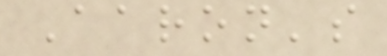Aaron's
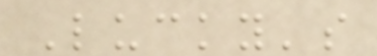Lucky's
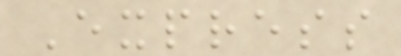Express
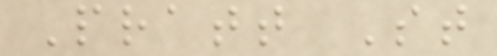Pratt St
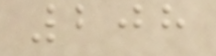208
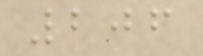206
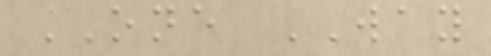ONE WAY
